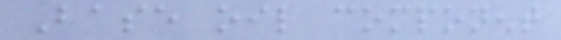Base oil component
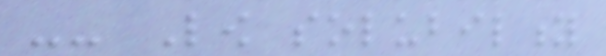-- Low solubility
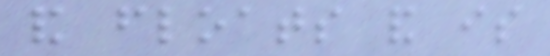and floats and is
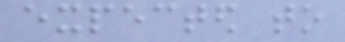expected to
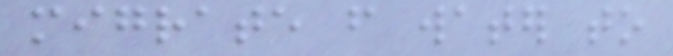migrate from water to
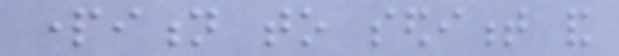partition to sediment and
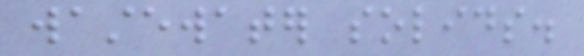wastewater solids.
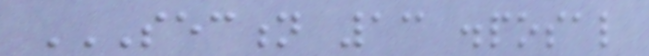SECTION 13 DISPOSAL
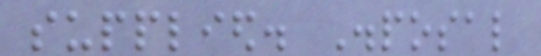supplied. Disposal
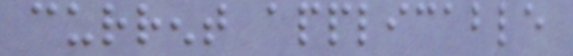current applicable
